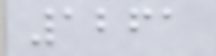1261
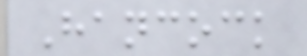Hancock
